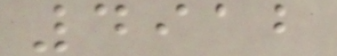4912
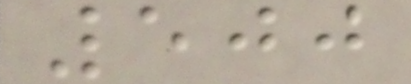500
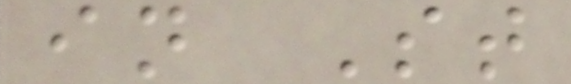in St
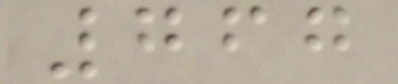767
